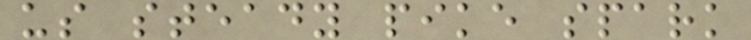us steady pike spark
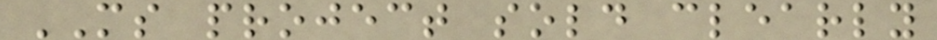MS project sold clearly
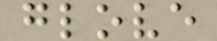glove
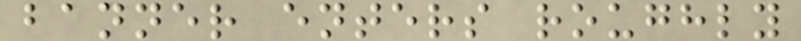banner enters roughly
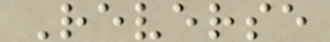Reverse
